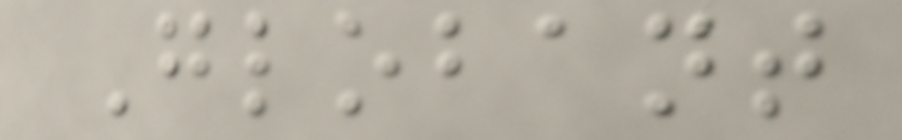Globant
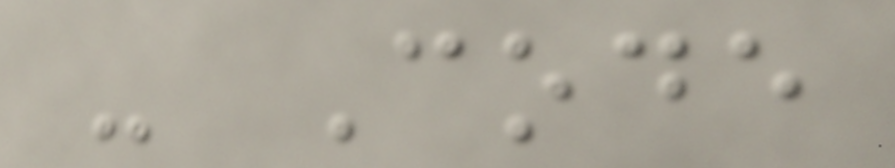- Code
